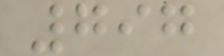797
